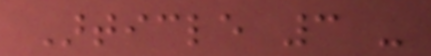Article 3 -
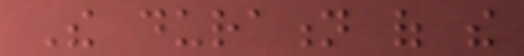The duration of the
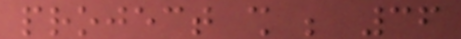project shall be 36
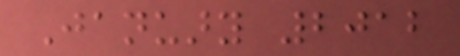January 2012
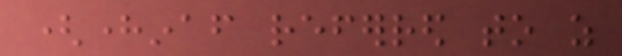(hereinafter referred to as
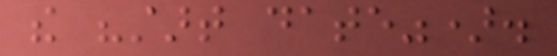the "start date").
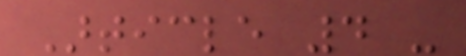Article 4 -
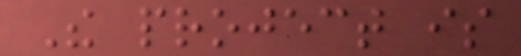The project is
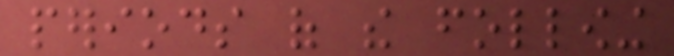periods of the following
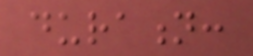duration:
